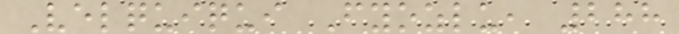Velquiqui Fyozlu, 288
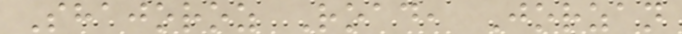Shajoroz Road, Jorzan
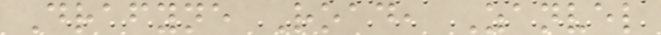Drafyne Road, Zanvel
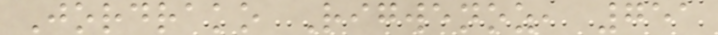Jordrako Rigwenoz, 751
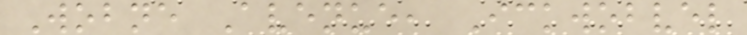Wobne Avenue, Ickwobvel
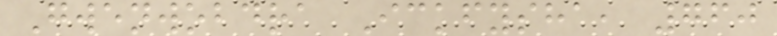Gwenwobdra Ickfysha, 760
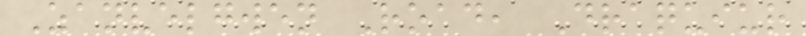Zanvelgwen Road, Draquiur
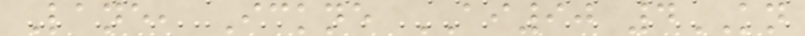Lane, Ickne AI90 4KN
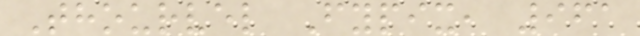Thourvel Fypix, 961
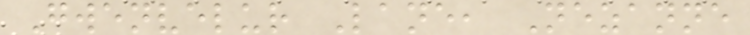Gwenvelur Lane, Nezanne
